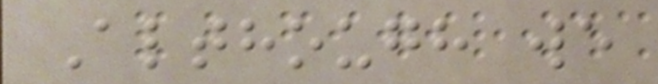Although we
